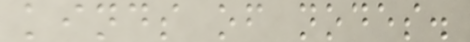kinds of nodes.
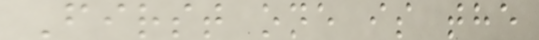First one is the
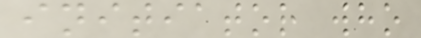initiator who
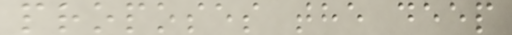proposes the deep
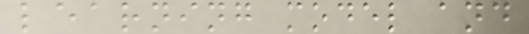learning model and
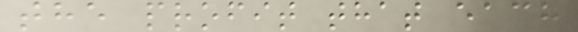the profit that each
